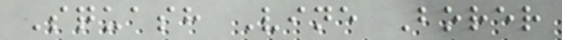Squash Vine Borer
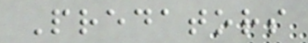Predators
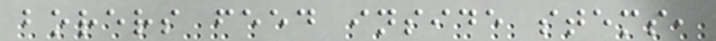borers feed inside stems,
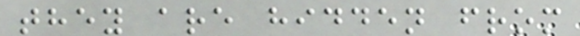they are hidden from
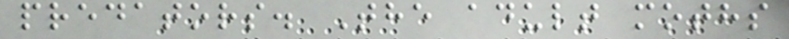predators. The adult moths
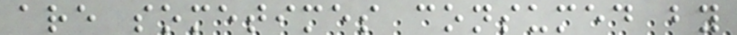are sometimes consumed by
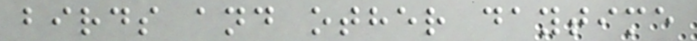birds and other daytime
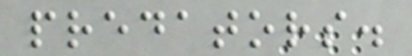predators.
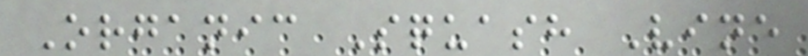Organic Squash Vine
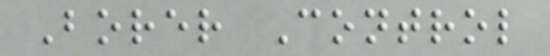Borer Control
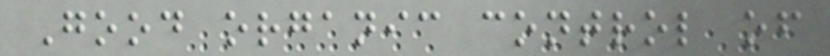Good organic control of
